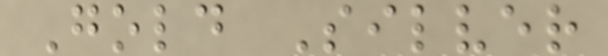Gold Silver
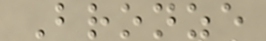Bronze
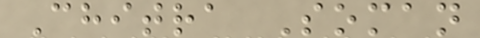Chitra Soman
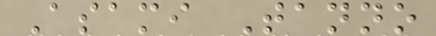Asami Tanno
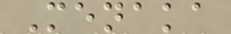Menaka
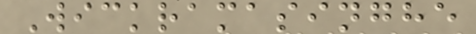Wickramasinghe
